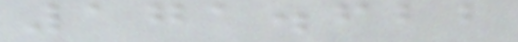171.622
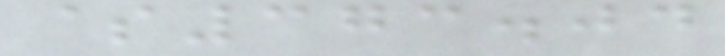$373.04
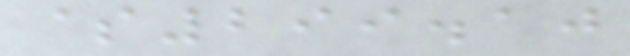$299.10
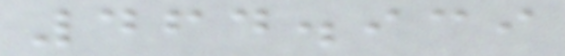464.939
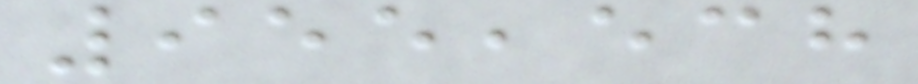955,538
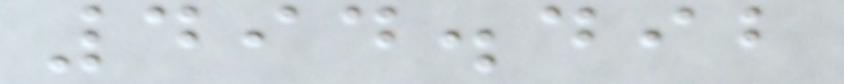494.492
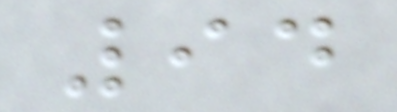94
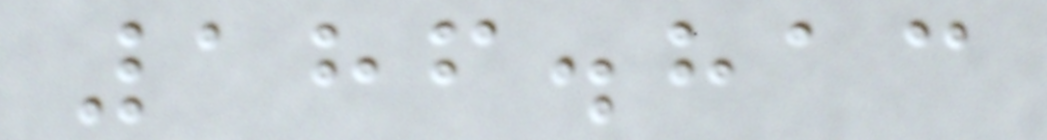186.813
